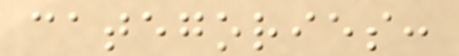categories:
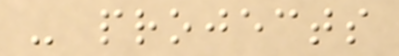- projects
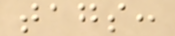tags:
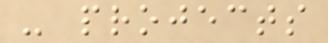- projects
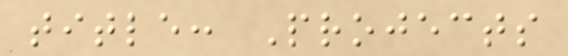title: Projects
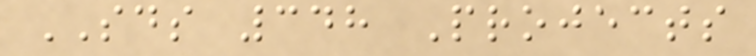SDS 348 Projects
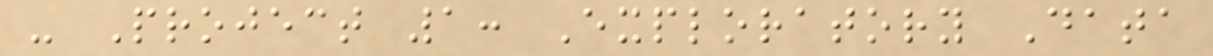- Project 1: Exploratory Data
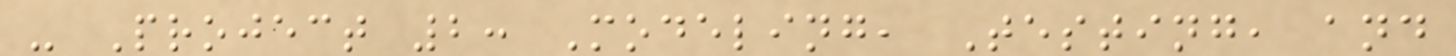- Project 2: Modeling, Testing, and
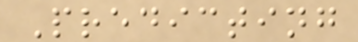Predicting
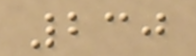230
